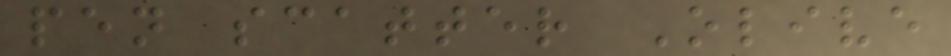pen scatter Olive
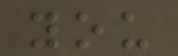you
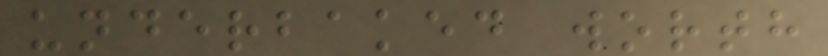underbaked worth
